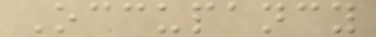Occupancy
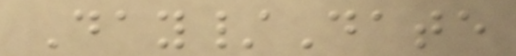Day/Date
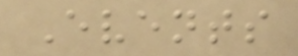Events
